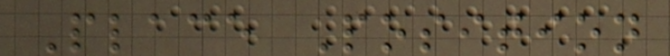Place Position
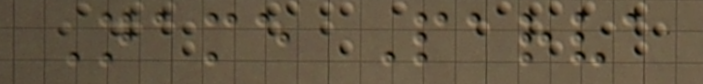Name Parva
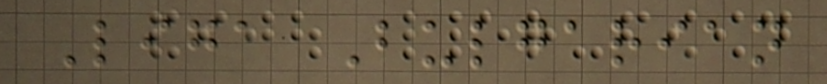Liga Bulgarian
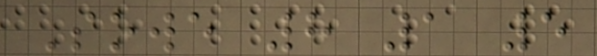Sowe 8 1 5
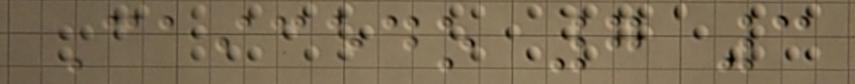Caicedo 7 3
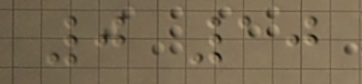0 10
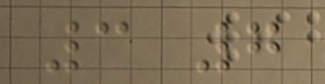3 7
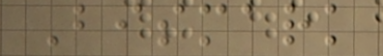Bismark
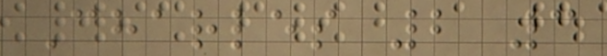Charles 2 3
